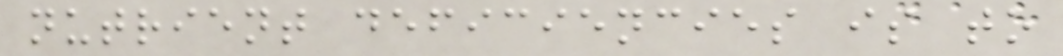nutrient deficiencies is to
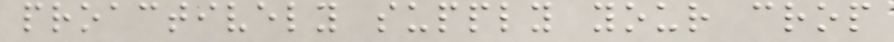proactively supply your crop
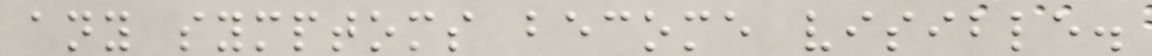any symptoms become visible.
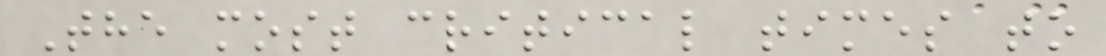The most critical times to
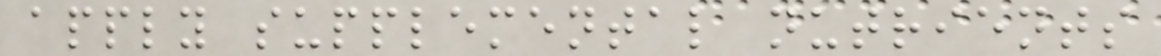apply supplemental nutrients
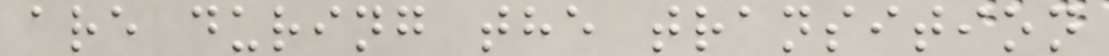are during the transition
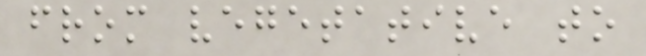from vegetative to
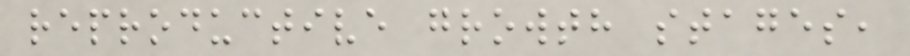reproductive growth stages,
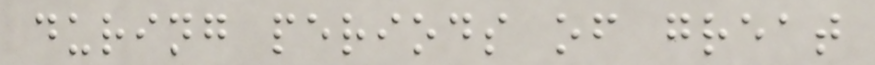during periods of great
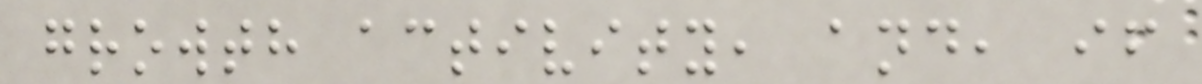growth activity, and, if
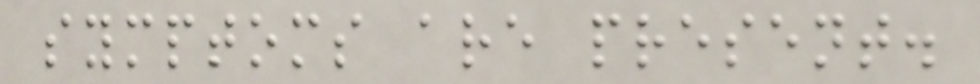symptoms are present.
